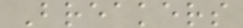Breakers
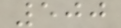500
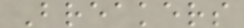Breakers
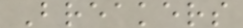Breakers
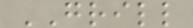GRILL
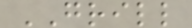GRILL
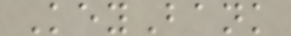KeyBank
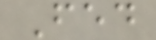Fed
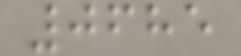0685
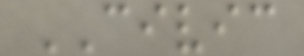CIVIC
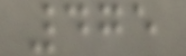475
